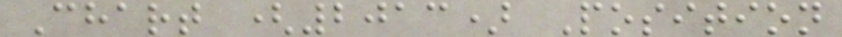Chart (2013) Position
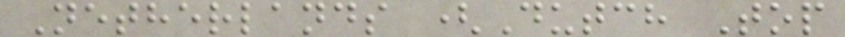Netherlands (Dutch Top
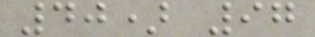40) 97
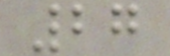27
